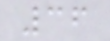36
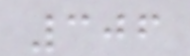306
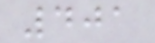401
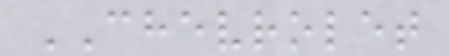CHEVROLET
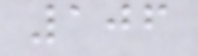106
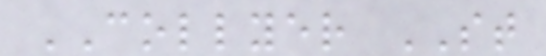COLLYER ST
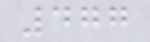477
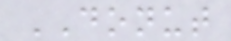DONUT
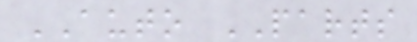AUTO PARTS
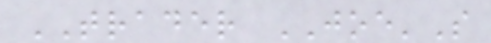TRADER JOE'S
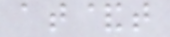at&t
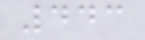443
